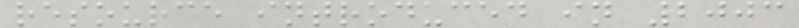resource introduced in 2003
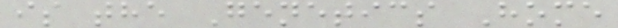is the Genetics Home
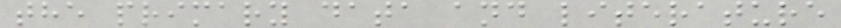the primary data and literature
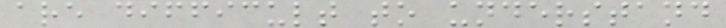are difficult to understand
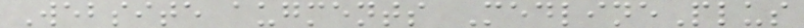Website augments MedlinePlus
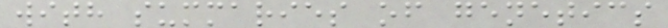with summaries of genetics
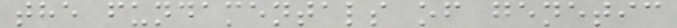the fundamentals of genetic
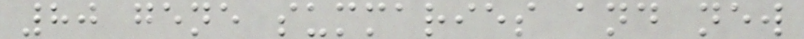80 gene summaries and new
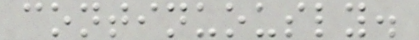continuously.
